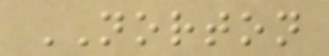NORTON
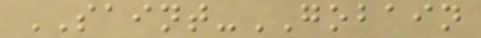SAINT-GOBAIN
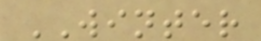WINTER
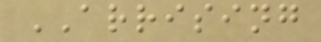ARRISING
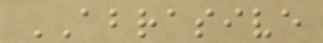ABRASIVE
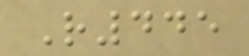R445
